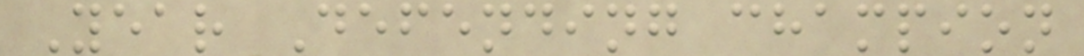Year Defending champion
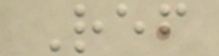Ref
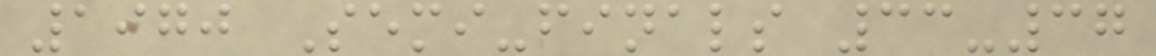1970 Semi-finals 33-37
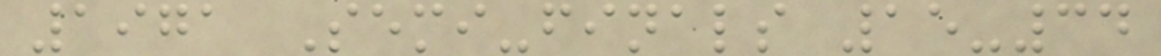1971 Semi-finals 15-34
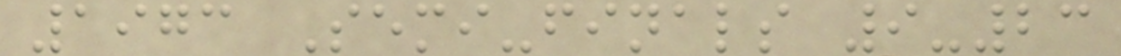1973 Semi-finals 9-23
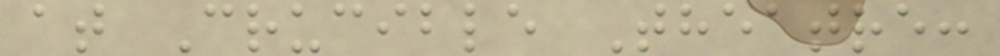at Crucible Theatre:
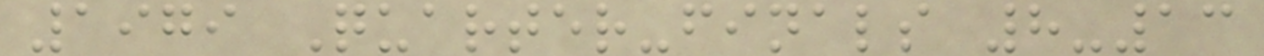1979 Quarter-finals 8-13
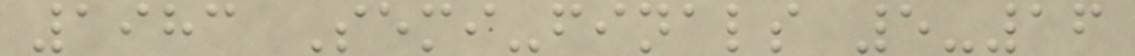1983 Semi-finals 5-16
